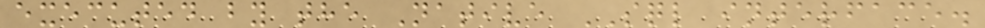executed by the Native SQL interface.
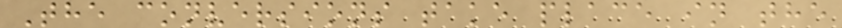The conversions take place in the
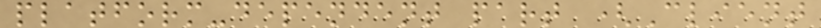platform-dependent part (Client
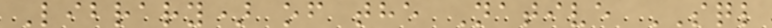Library) of the Native SQL
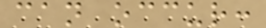can occur:
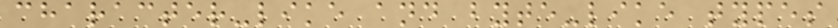character-like and byte-like types
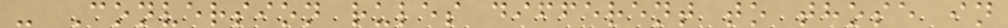- Conversion rules different to those in
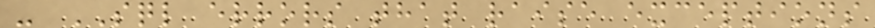- SQL errors that raise exceptions
